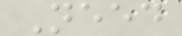Need
